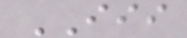III
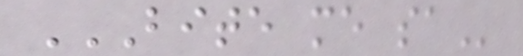BITE ME SA
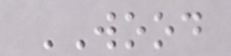WOOD
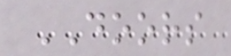DOORS
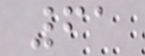61
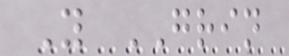Y GRIN
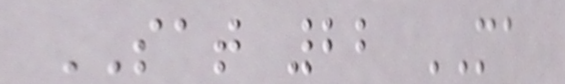SAT 22 MA
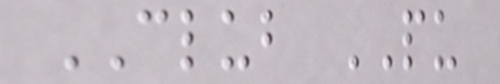CLUB PU
